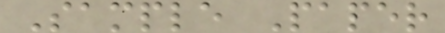Sample Paper
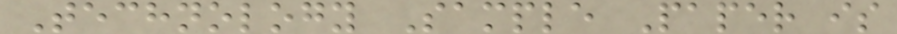Technology Sample Paper is
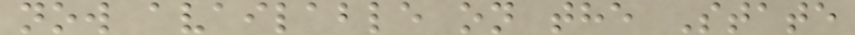now available on the State
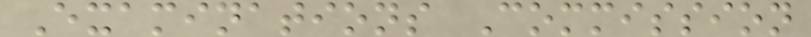Examinations Commission
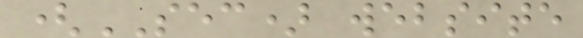(SEC) website
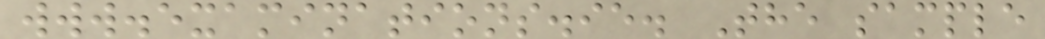www.examinations.ie. The sample
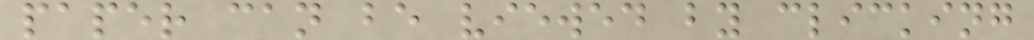paper can be viewed by clicking
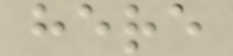here
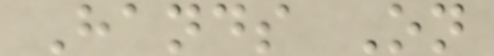Hands On
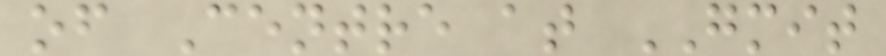of Centre at GMIT
